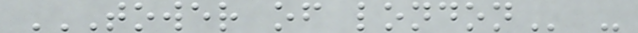TOWER OF LONDON -
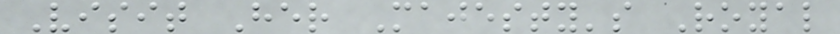Visit Her Majesty's Royal
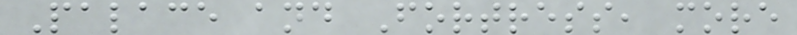Palace and Fortress, more
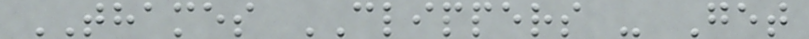THAMES CLIPPERS - Get
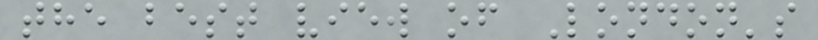the best view of London's
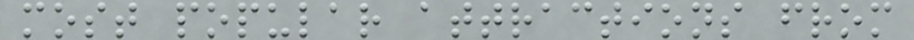most popular attractions from
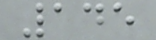145
